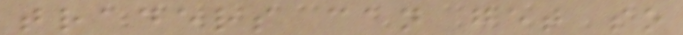traders can get so
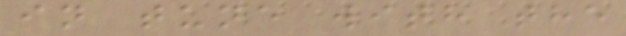in tune with the
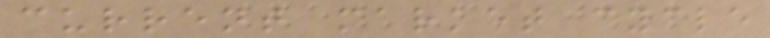current market cycle
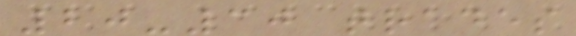20-30 trades
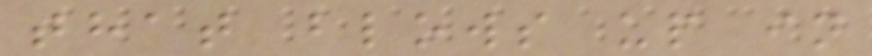that blows up in
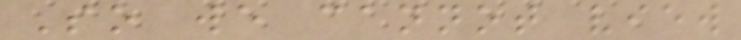So we cannot view
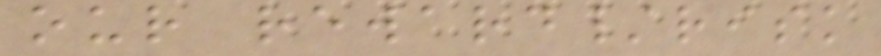our reward/risk
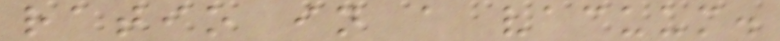ratio in a vacuum.
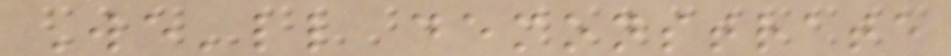We'll demonstrate
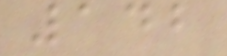142
